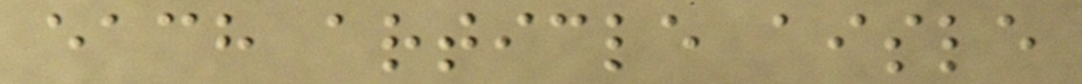each article aisle
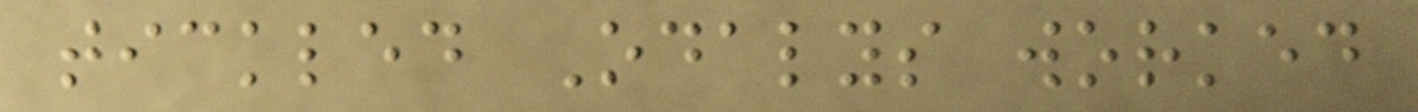tickled Odalys worked
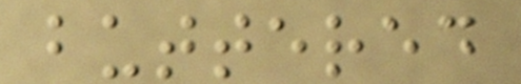buttered
